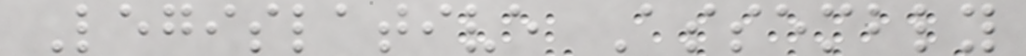Legislative Assembly
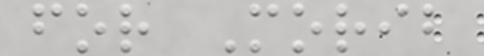for Morib
